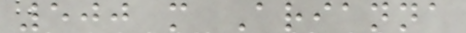500 m Arianna
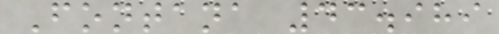Fontana 43.989
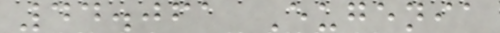44.061 Eugenia
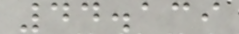44.139
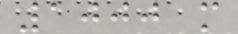1000 m
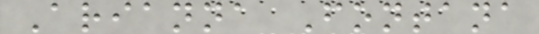Arianna Fontana
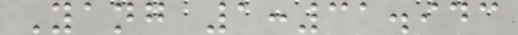Yang 1:31.943
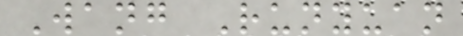Wang Runyuan
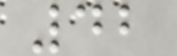42
